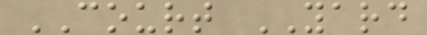COURT YARD
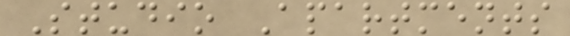Studio Apartments
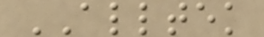ALLTEK
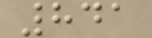841
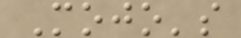Mojo's
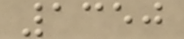1350
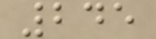245
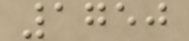1750
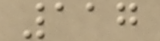117
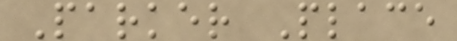Parker Place
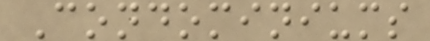Condominiums
